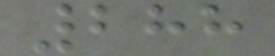288
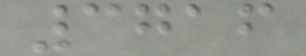3716
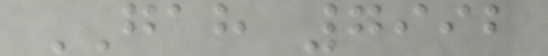GAH 7992
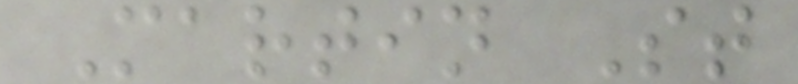Martin St
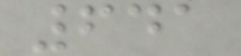641
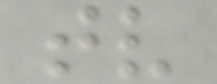tv
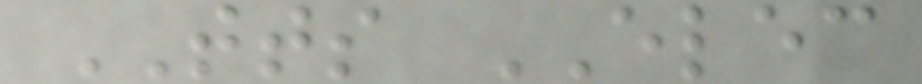TTS ELEC
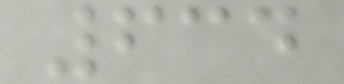634
